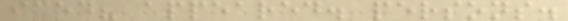iced? appeared. persons.
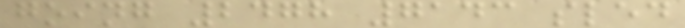going 2478 7143 sled
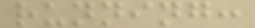running:
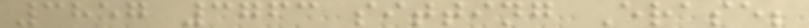3857 3763 sitting Erase;
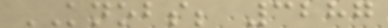KNOBS; 3287
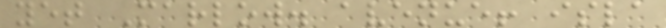yet Marlow. avenue! isla
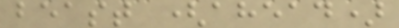beast (ahead)
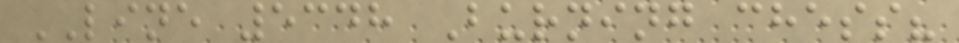LINE 5348 Burning chess?
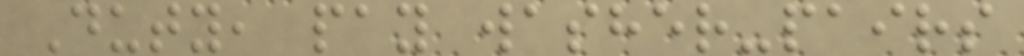Duty, pay washer-pairs
